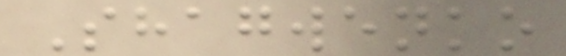Shagwenko
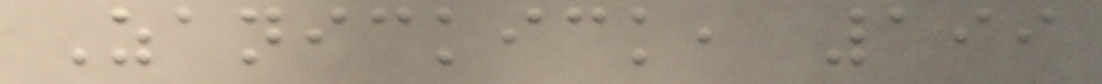Zanickick, 199
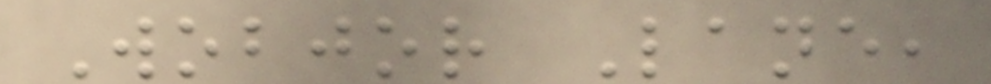Wobjor Lane,
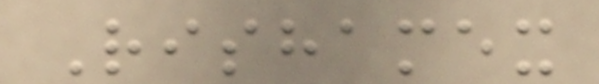Rishamex
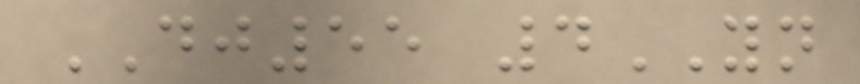DJ55 4YN
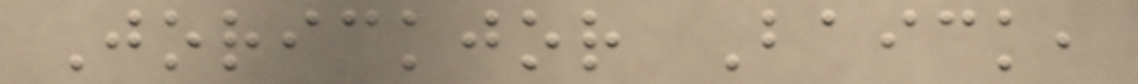Jorickjor Baick,
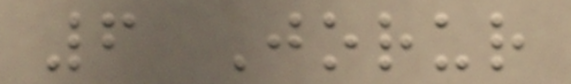6 Jorur
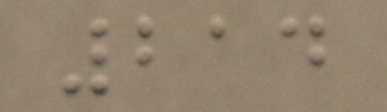214
